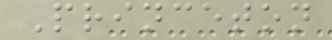Princeton
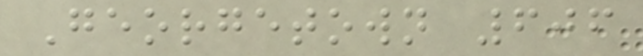Georgetown 606
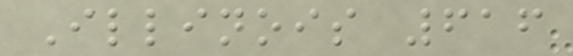Illinois 616
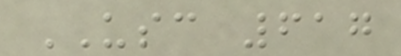USC 617
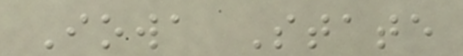Iowa State
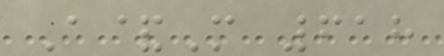A&M 618
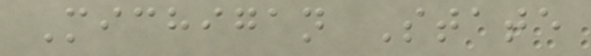Michigan State
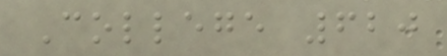College 620
